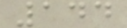144
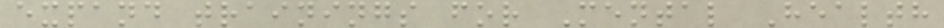expand trainings for Mental Health
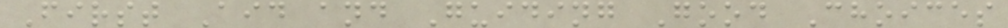First Aid and Guiding Good Choices
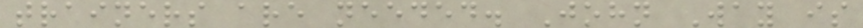trainers are needed. John Way is
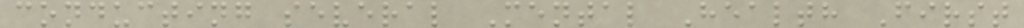conducting several Mental Health First
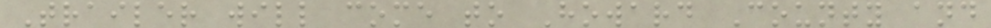Trailer will come to Howard County and
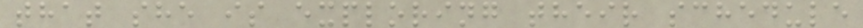that she is exploring their schedule
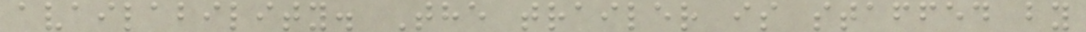availability. The trailer is staffed by
